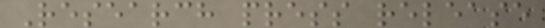Research press release
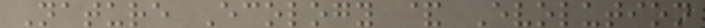Nature Ecology & Evolution
